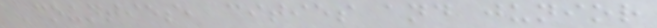Counties, cities and junior
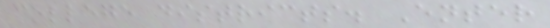college districts. Enter
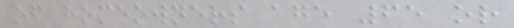of homeowners age 65 or
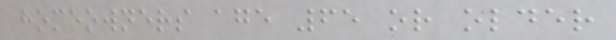homeowners age 65 or older
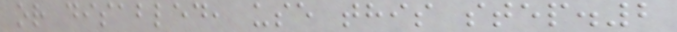or disabled, use this step.2
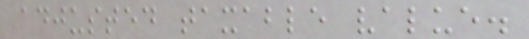adjusted taxable value.
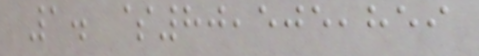1. $80,505,859
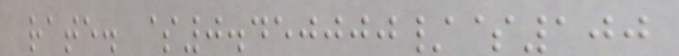rate. $0.450000/$100
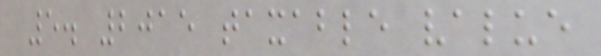5. 2015 taxable value
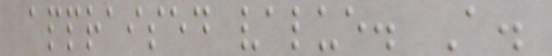appraised value. A.
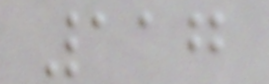117
